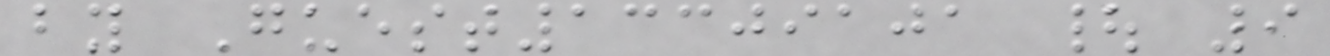by Guest13309101 | 9
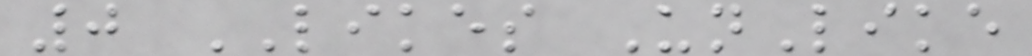0 LIKES UnLike
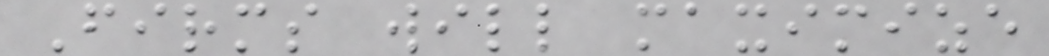Firms will maximize
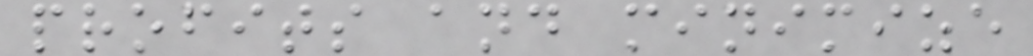profits and minimize
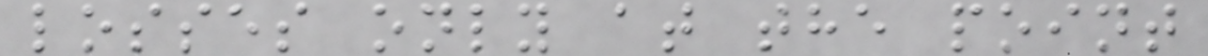losses only at the point
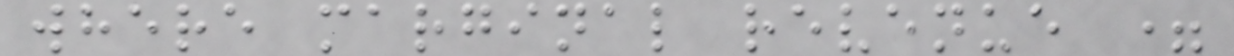where marginal revenue =
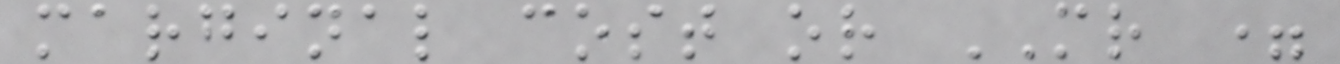marginal cost or MR =
